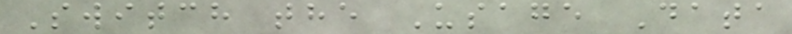Switch the Usage Data
